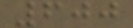600
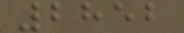2852
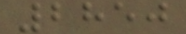2850
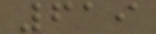619
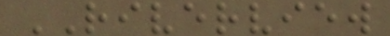RIVERVIEW
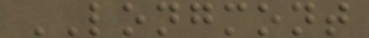LONGMONT
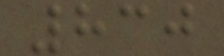830
